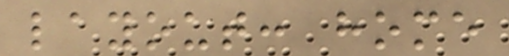layout: home
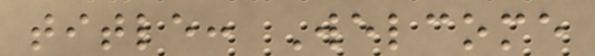title: Welcome
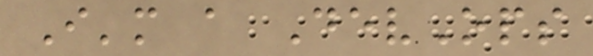I'm a DevOps
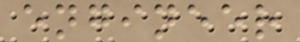engineer
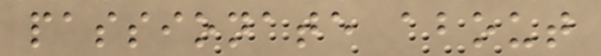passionate about
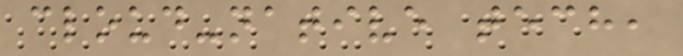cloud-native tech,
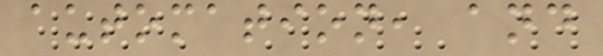automation, and
